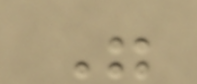"
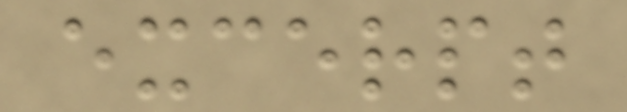excerpt
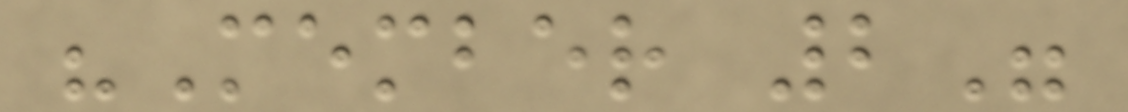"Member 2"
